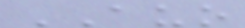AUO
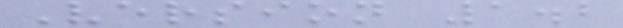Version 1.2
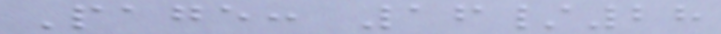Page: 16/28
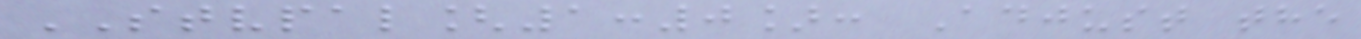STVPAL[1:0]: Adjust the
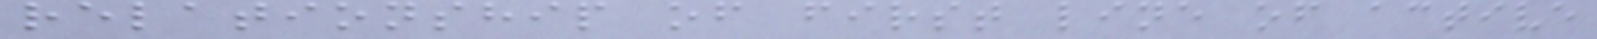relationship of first line of active
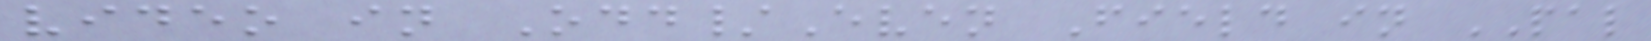video in Odd/Even Field in PAL
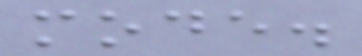mode.
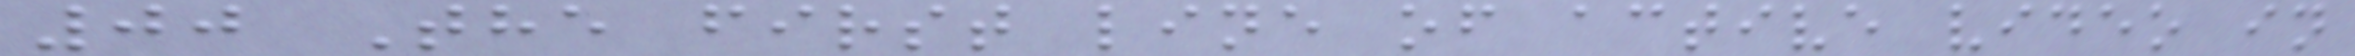00 The first line of active video in
